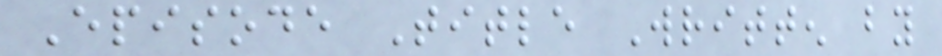Episode Title Written by
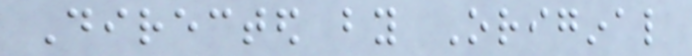Directed by Original
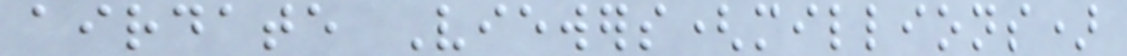airdate Viewers(millions)
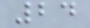24
